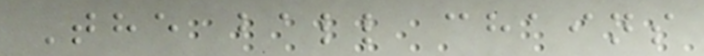The ball chains
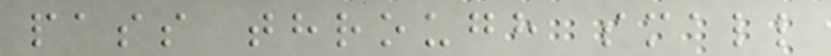pass through small
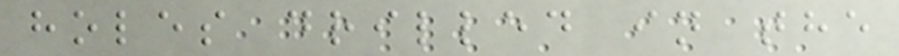holes drilled in the
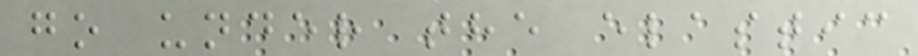go under the elastic
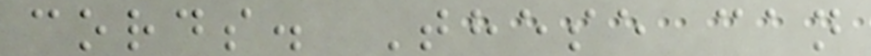cords. These can
